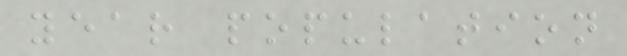year population
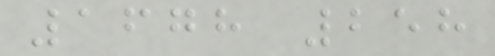1678 258
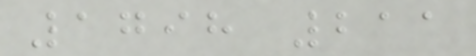1798 211
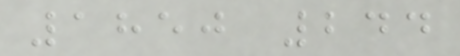1850 244
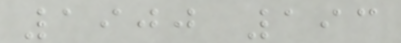1900 193
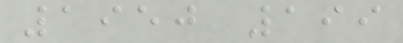1950 199
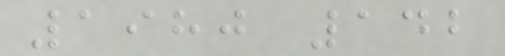1980 142
